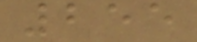255
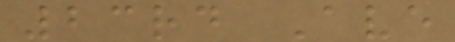23rd Ave
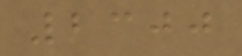2300
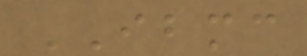IBMC
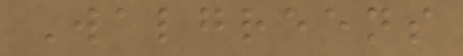Walgreens
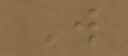W
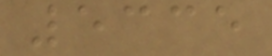5335
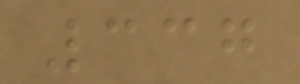337
